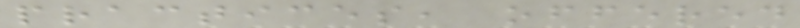practices, offered
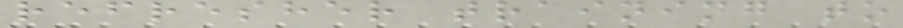refresher training to
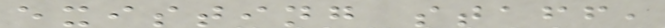existing staff,
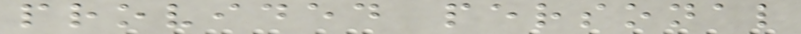provided personal
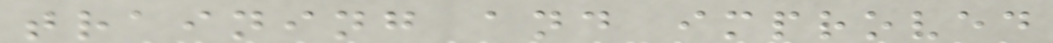training and improved
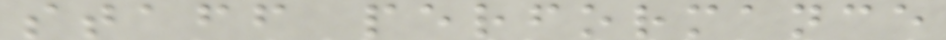staff performance
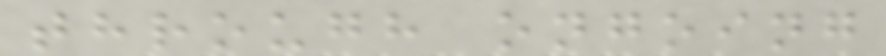through ongoing
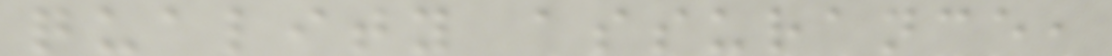quality assurance,
